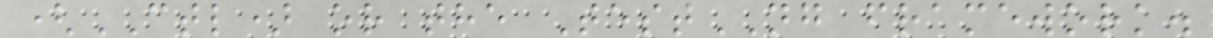(CTL) or the TestNG framework.
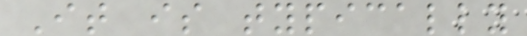It is typically
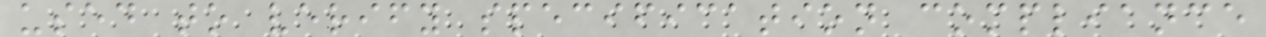used to verify specification compliance
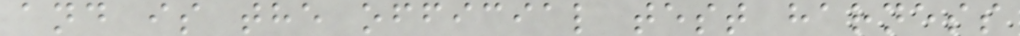and is the official test harness
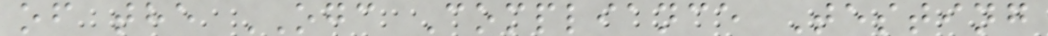of the OGC Compliance Testing
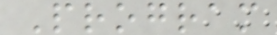Program
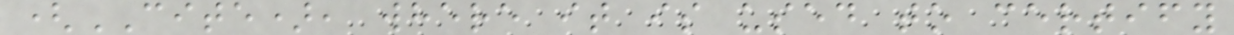(CITE), where it is used to certify
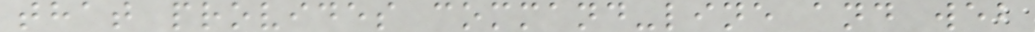that provides command-line and web
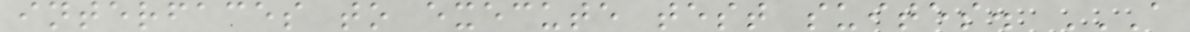interfaces to execute test suites. A
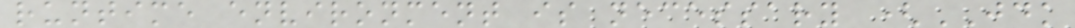runtime environment is necessary (JDK
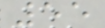55
